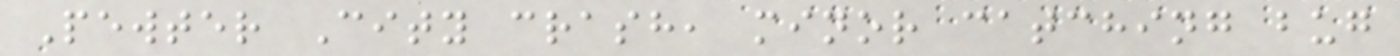Pewter City crash, minor catching bug
